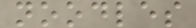noodles
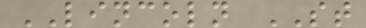LINCOLN ST
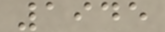1945
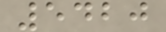5420
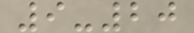9-20
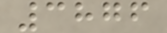3876
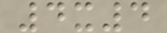4x4
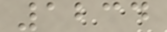1234
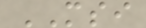MSI
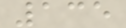135
